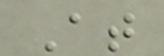At
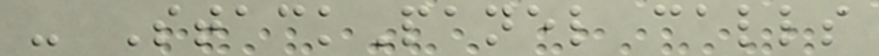- StackPanel calls
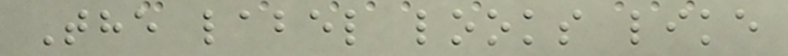The label looks like
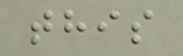this
